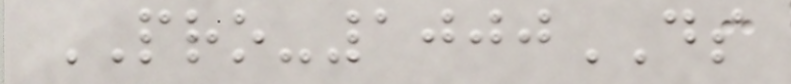PRO-1000DS
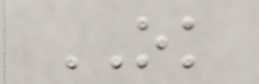OK
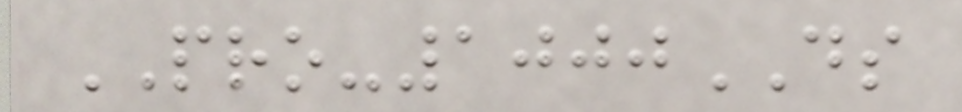PRO-1000DS
